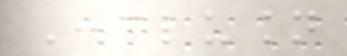Conclusion
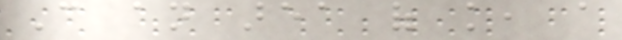Can an area of knowledge, a
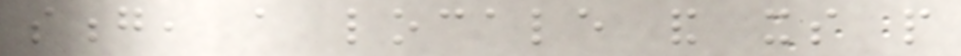song, a locale and its people
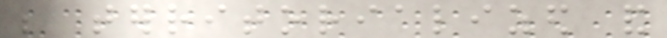be territorialized and
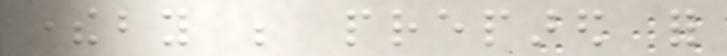thereby be prepared for
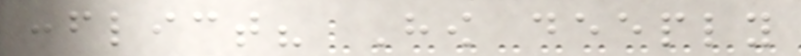conflict? How deeply
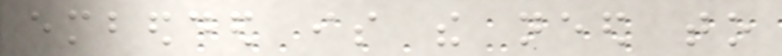embedded is the need to
